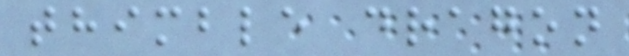thimble dragon
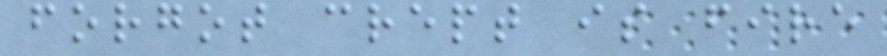forgot crept is fire
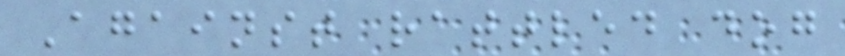Against rattled dog
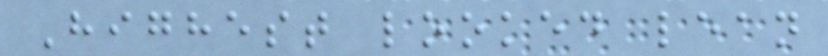Highest looked lean
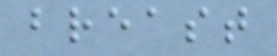breast
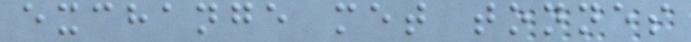exchange met tonnes
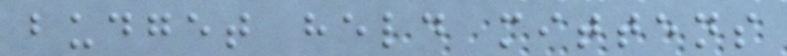budget held mittens
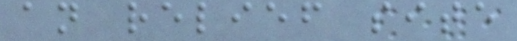an relief site
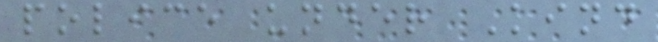police under Kind
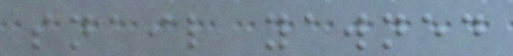snail yawned
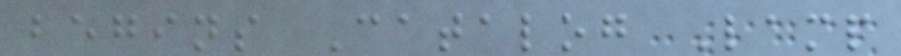begins Catalog Lamp
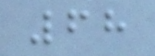68
